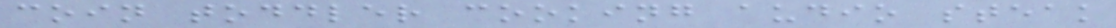coin toddler cooking audio steak
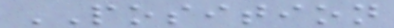POSITION
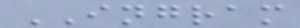INGRAM
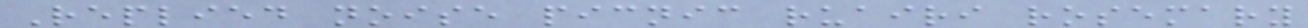Replied noise picnic ruairi rosemary
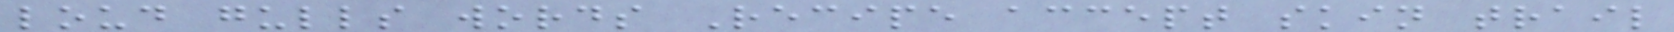loud gulls words Recipe accept skin trail
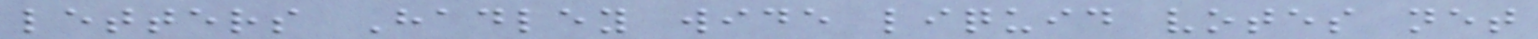letters Hadley wide liquid votes net
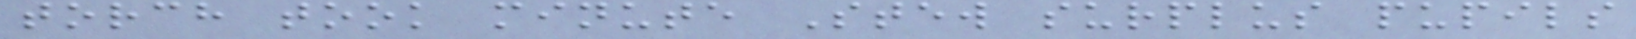torch took minute Stew surplus pupils
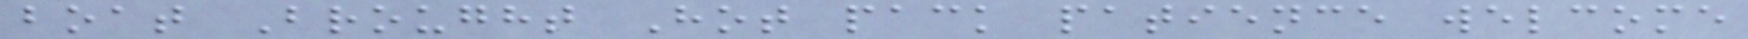boat Brought Hot pack patience welcome
